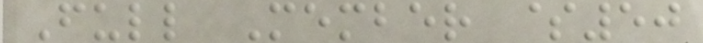Full Member $50
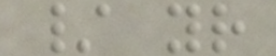/ yr
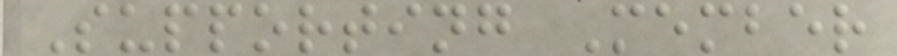Supporting Member
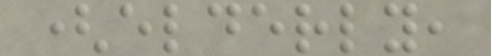(elderly,
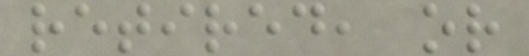retired, or
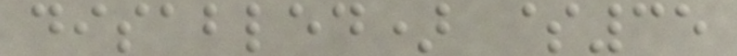disabled) $35
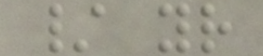/ yr
